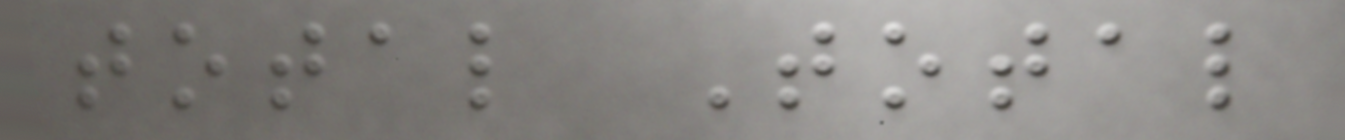total Total
